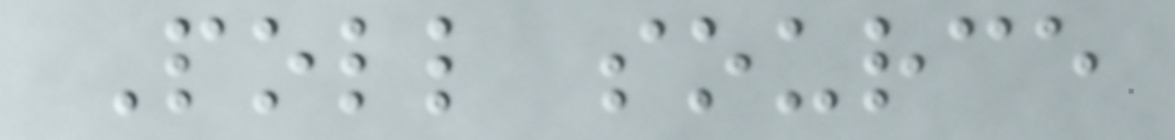Poll source
